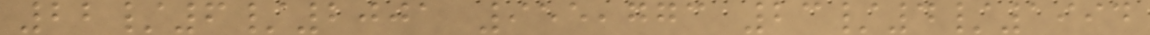22/6/2001 955,773 23/4/1994
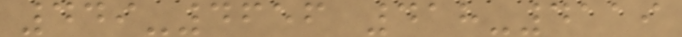449-4656 418-4119
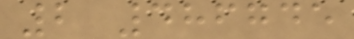2 486745
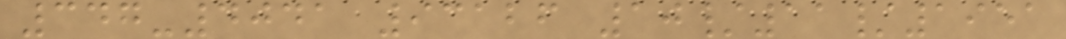347-4041 93126 10/11/1951
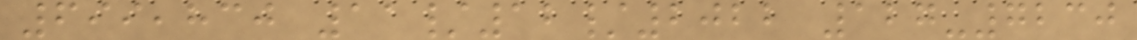699,830 11/12/2022 127-7230
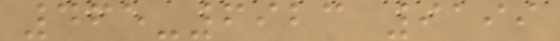465-6923 9199
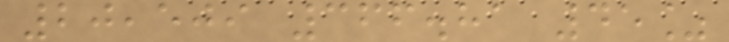20,509 366.81 45%
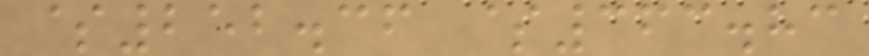$252.36 $363.83
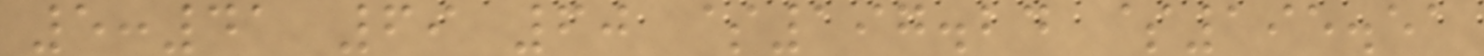5:41 69 60 $197.24 $195.51
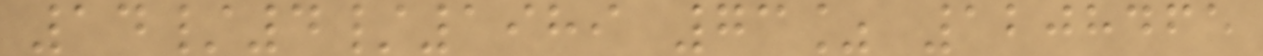14/4/1989 73% 1208465
